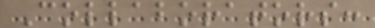Collaborators:
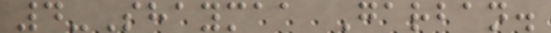4-Shaymaa Garban.
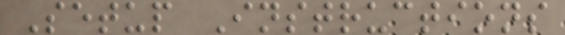Setup Instructions
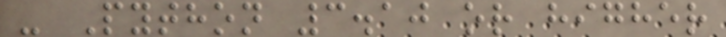- Python 3.10 or higher
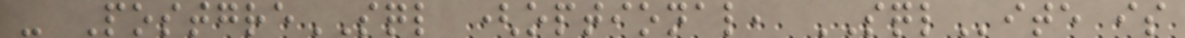- PostgreSQL (optional, SQLite is
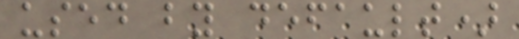used by default)
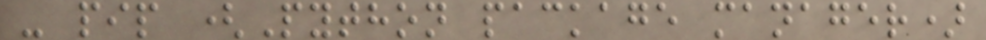- pip (Python package manager)
